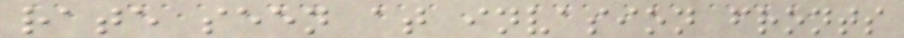rate seen at invasion fronts
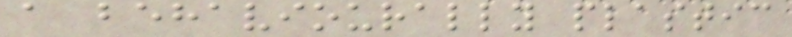a behaviourally plastic
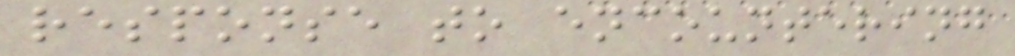response to encountering
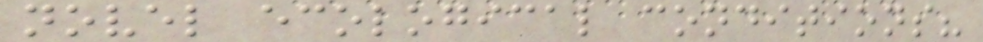novel ecological conditions?
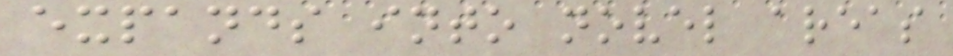expands into novel areas
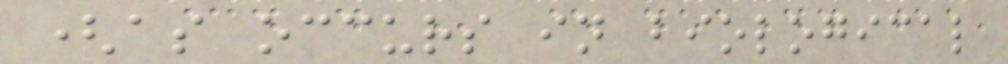(as occurs in biological
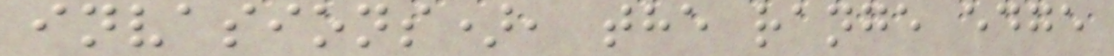invasions), the range edge
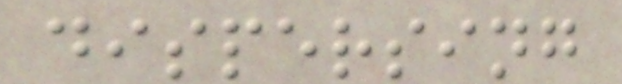dispersing
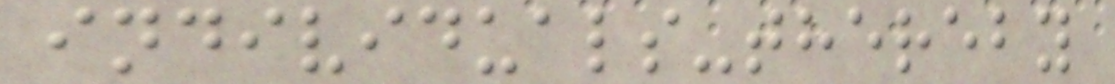individuals-thereby
